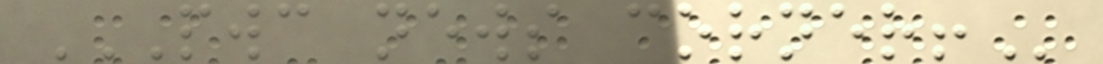PWC NEWS CORNER!
